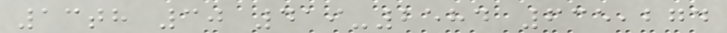13th 30 419-2584 635,274
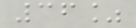36%
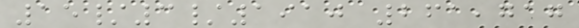15/3/1910 261,717
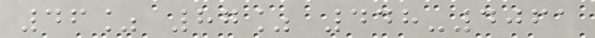46% 87% 448-4061
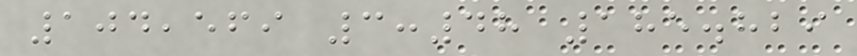104,569 3:48 185.829
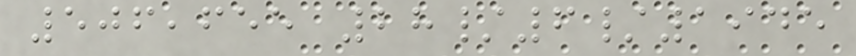506,655 28/6/1945
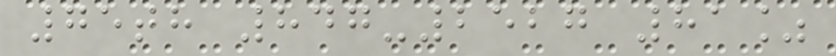75th 847-2527 81%
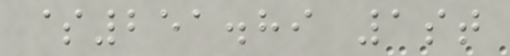$251.89 1st
